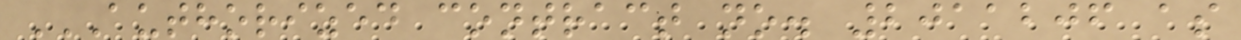AUTHORIZED CONTRACT NO. 2011206 AS
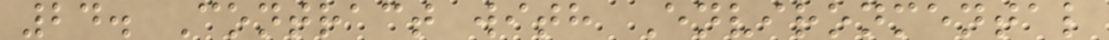24. Contract with Environmental
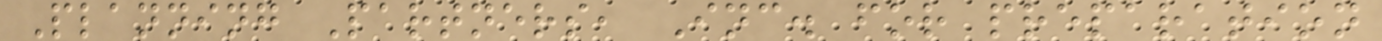Planning Partners, Inc. for preparation
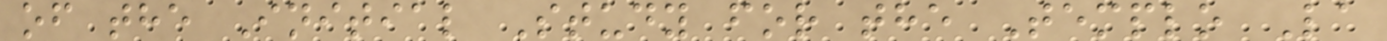of the Initial Study for the Templo La
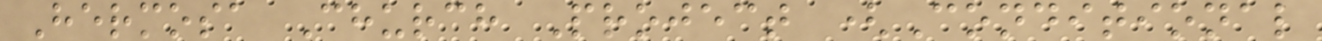Hermosa Church Project (Conditional
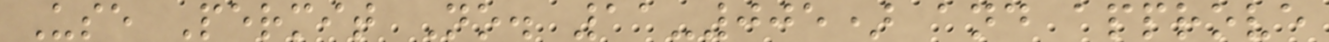Use Permit No. 11-005) and approve
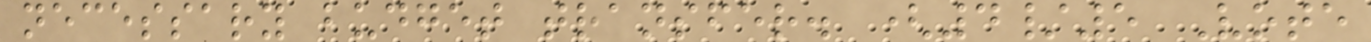necessary budget transfer. (4/5 Vote
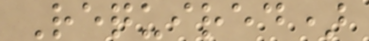Required)
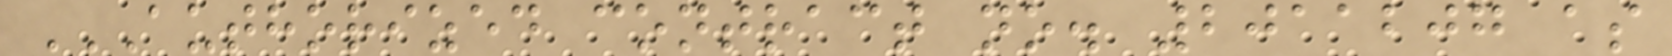AUTHORIZED CONTRACT NO. 2011207 AS
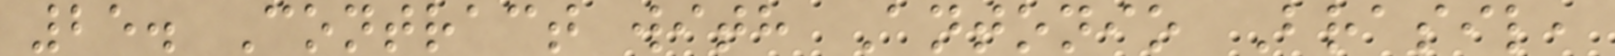25. Contract with Antonio Brasil,
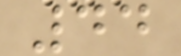44
